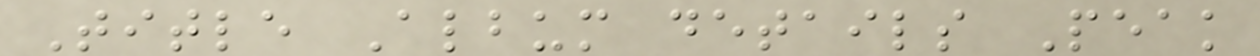Title Album details Peak
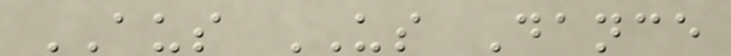AUS US Dance
